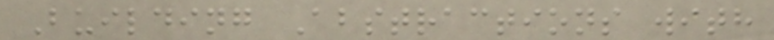Building Abstractions with
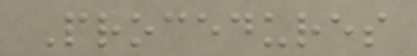Procedures
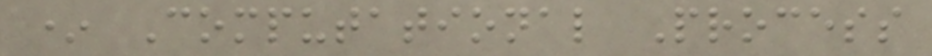* Computational Process
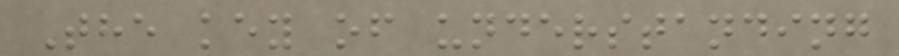The key of understanding
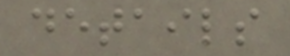details
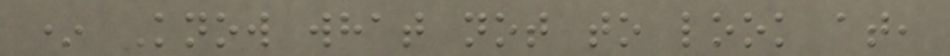* Know what not to look at,
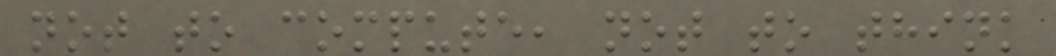not to compute, not to think
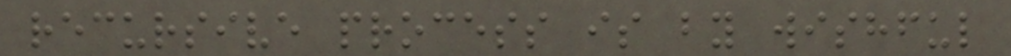recursive process is by wishful
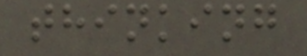thinking
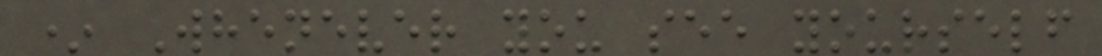* Whenever you see yourself
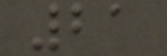21
